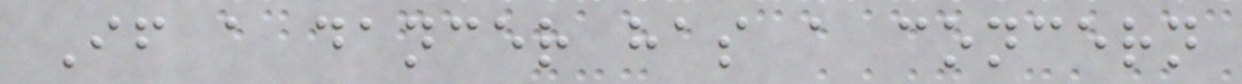If a dancer has a concern
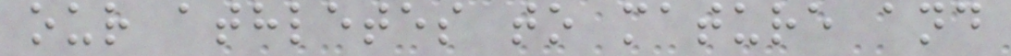our athletes to mature and
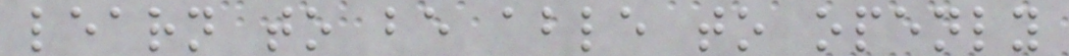learn to be able to openly
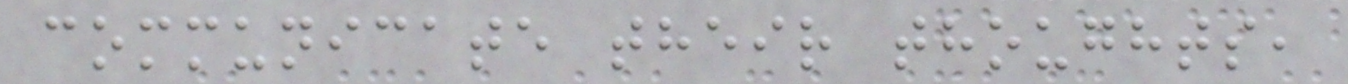communicate their thoughts,
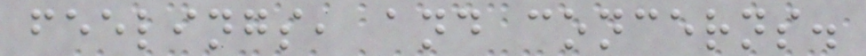feelings, and concerns.
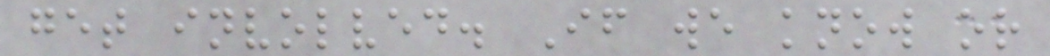get involved. If we know or
